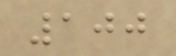100
